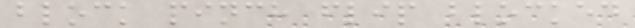block pinch flip blocked
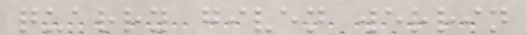quarry given werrin
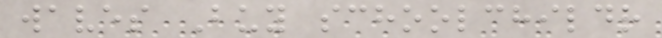waves Buy schoolchildr
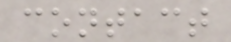contact
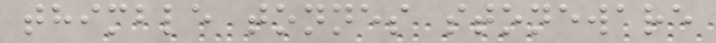thimble tonnes stoneware
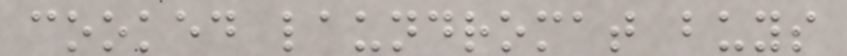cooked laundromat buys
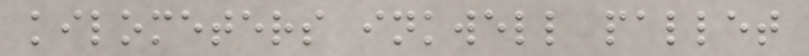kilometers inkwell pallet
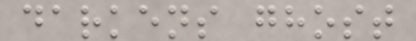darkens ghost
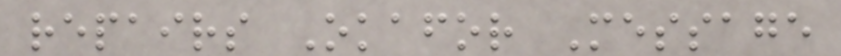repairs Okafor Message
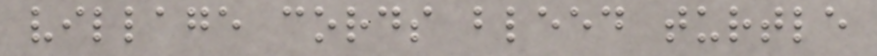village cords bleed turtle
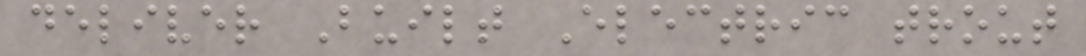deliver Built Electric trout
